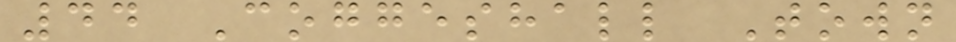44 Coggeshall Town
